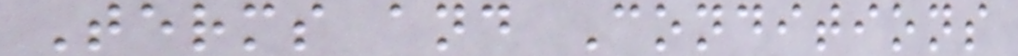Terms and Conditions
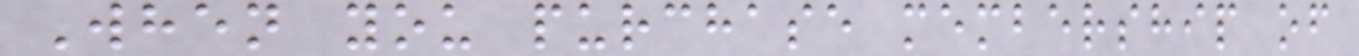When you purchase membership of
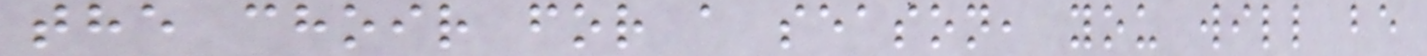the choir for a season, you will be
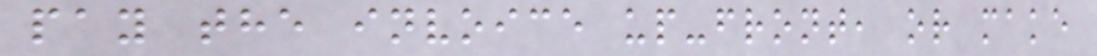pay the invoice up-front, or make
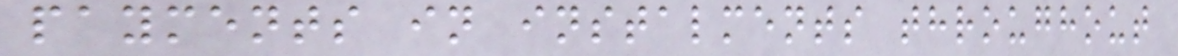payments in instalments throughout
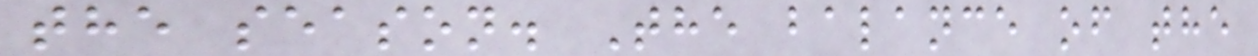the season. The balance of the
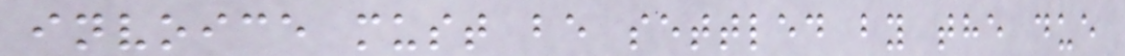invoice must be settled by the due
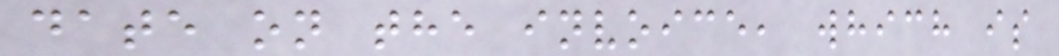date on the invoice, which is
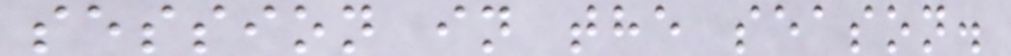session in the season.
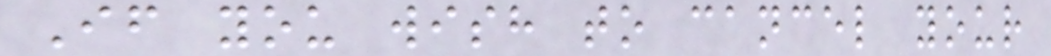If you wish to cancel your
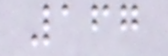167
